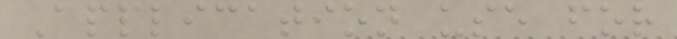Application use for
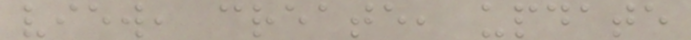view, create, update
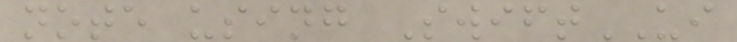note using SwiftUI
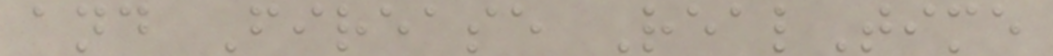and Firease RealTime
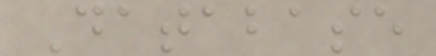Database
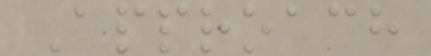Approach
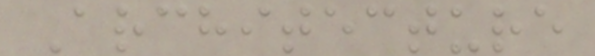Architecture
